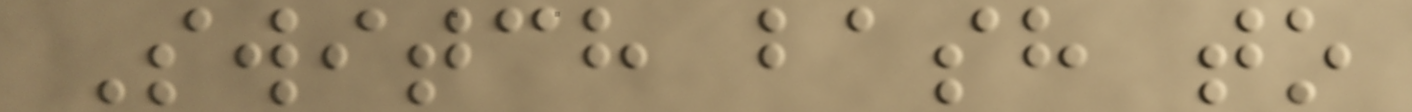Switch bash to
